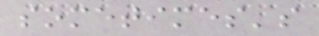sometimes's
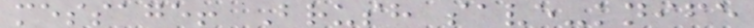message! Brush save-knife
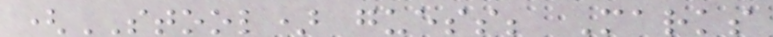(STOOL) guess; Marks
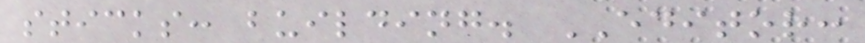sticks: building. EDITOR:
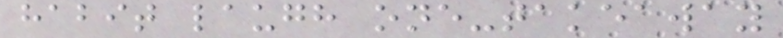habit laugh one-takeaway
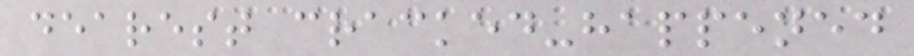dearest cracked-happened
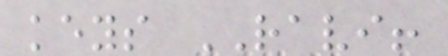keys RAVI!
